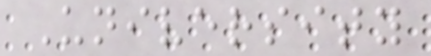University
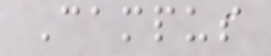Campus
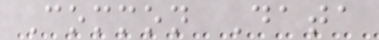Common Data
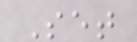Set
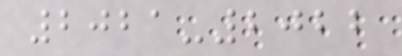2021-2022
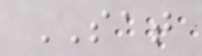SAT
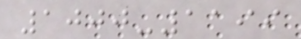1000-1199
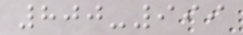800-999
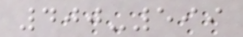400-599
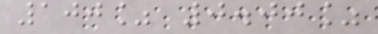100% 0.00%
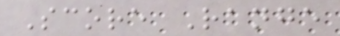Score Range
